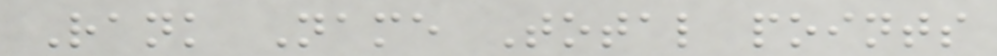Rank Name Total points
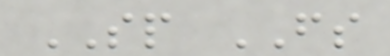SP FS
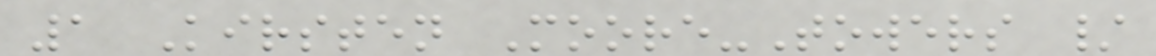1 Kirsten Moore-Towers /
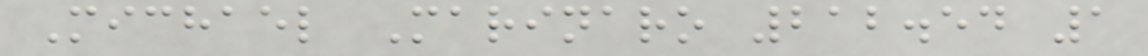Michael Marinaro 212.54 1
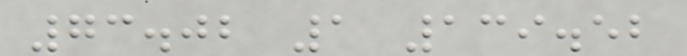73.02 1 139.52
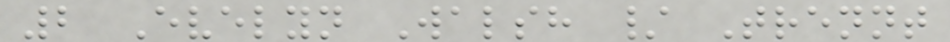2 Evelyn Walsh / Trennt
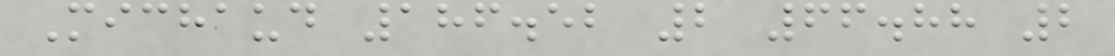Michaud 186.52 2 66.88 2
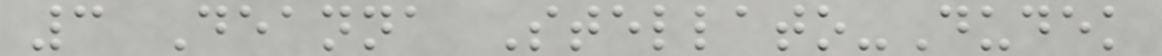3 Deanna Stellato-Dudek
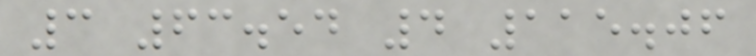3 63.54 4 115.06
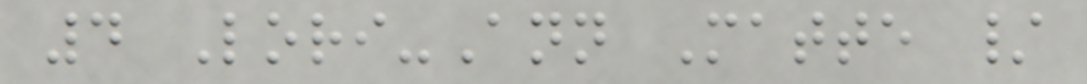4 Lori-Ann Matte /
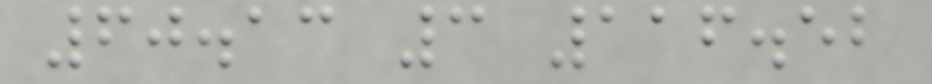60.13 3 116.52
